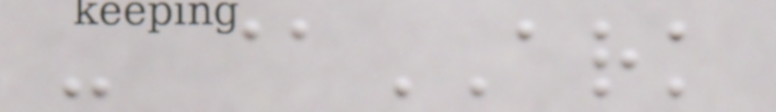- @ARK
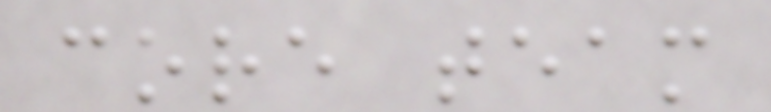core team
